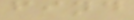find
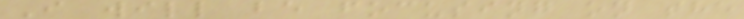I will be focusing on the
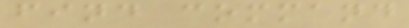find command
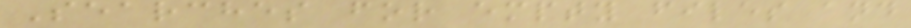Searches for empty files and
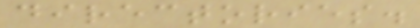directories.
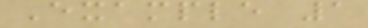Example 1
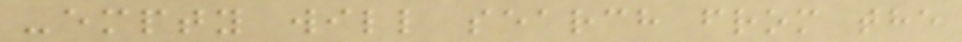-empty will search from the
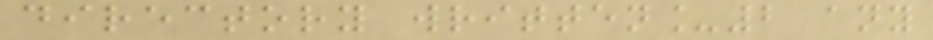directory written_2 any
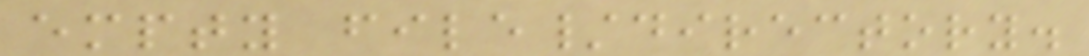empty file/directory.
